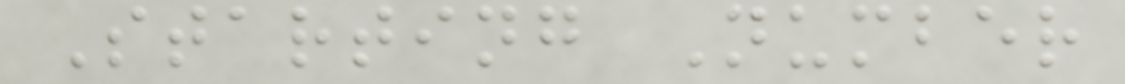Starting Number
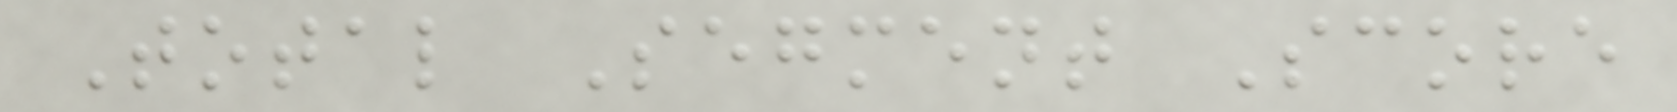Total Segment Score
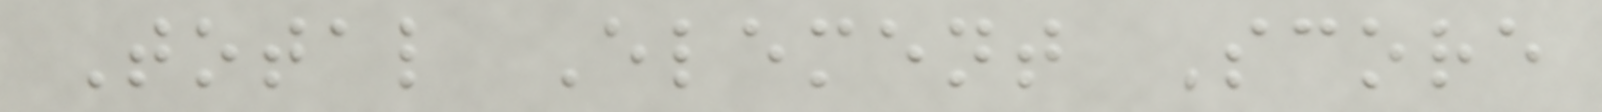Total Element Score
